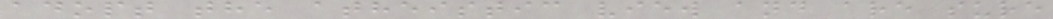adopt the atheistic view and are sure
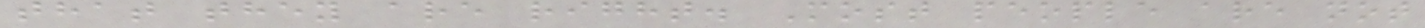that they are right. Most people are not
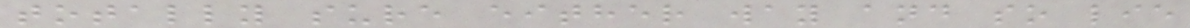totally sure either way and so lie
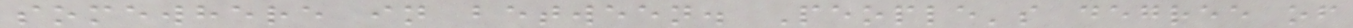somewhere in between. People's degree of
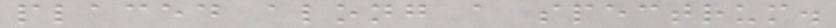placed along a spectrum.
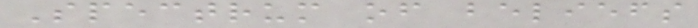Spectrum of beliefs
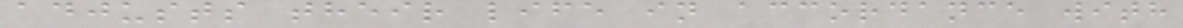adjusts their life in accordance with
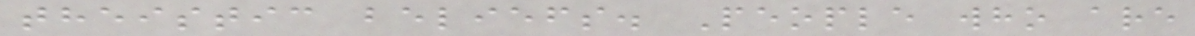theistic beliefs. People who are
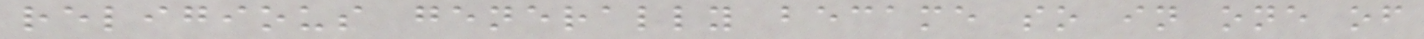religious generally became so in one of
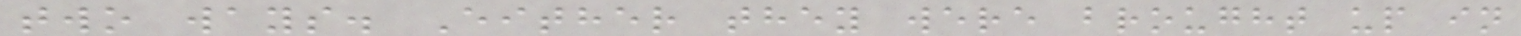two ways. Either they were brought up in
